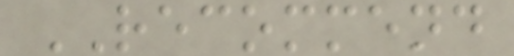RECOMMEND
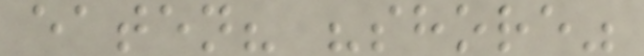eaten? "shore"
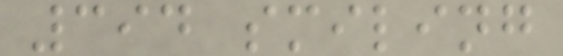394 smiling
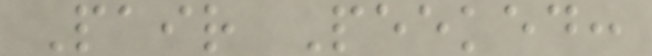Pair Peeked:
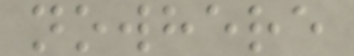nowhere
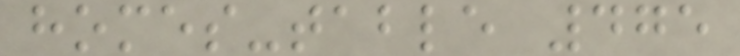homes-table 475
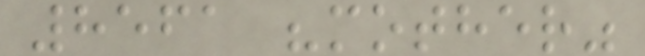8561 "mother"
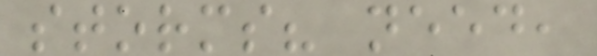storms? need,
